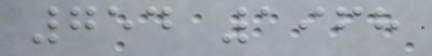754 1968
